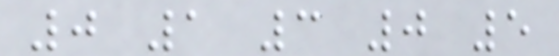0 1 3 0 5
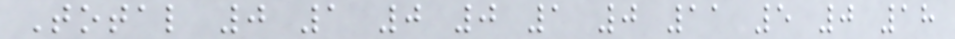Total 0 1 0 0 1 0 11 5 0 18
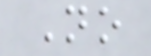No
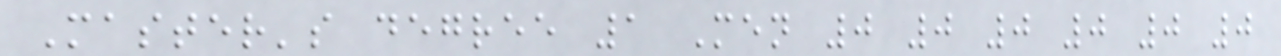Master's degree 1 Men 0 0 0 0 0 0
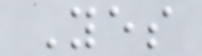Yes
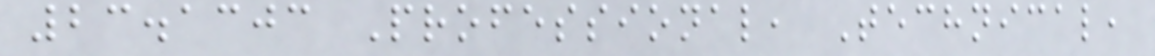23.1303 Professional, Technical,
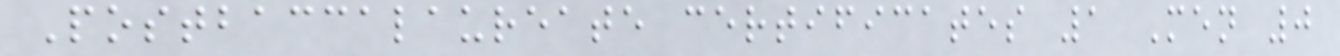Postbaccalaureate certificates 1 Men 0
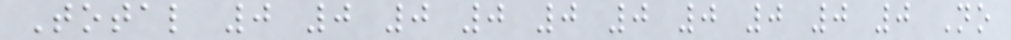Total 0 0 0 0 0 0 0 0 0 0 No
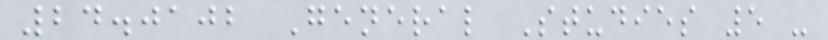24.0102 General Studies 5 -
